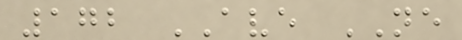172 AVE NE
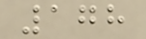178
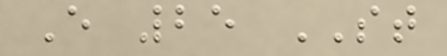E 25 ST
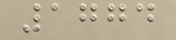1774
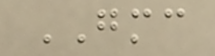GMC
